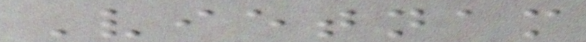Vietnam
